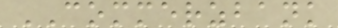COMMERZBANK
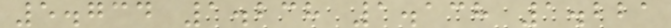5.734 1.238 1.138 1.221
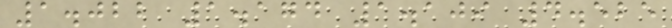1.022 1.174 1.109 4.525
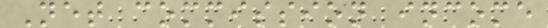Net commission income
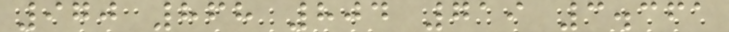970 868 804 719 3.361
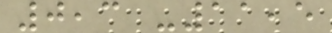0,3 -11,5
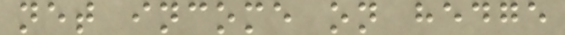net income on hedge
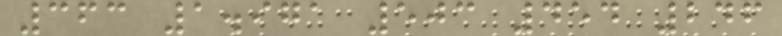363 1.971 503 454 246
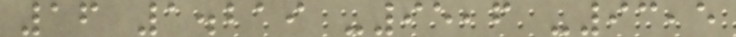16 1.219 -95,6 -93,5
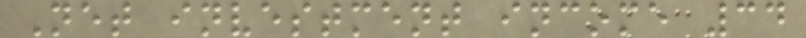Net investment income 34
